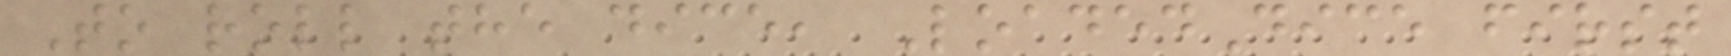To roll the dice, LoadedDice first
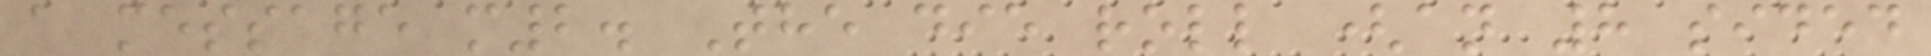a message m2. The die roll (an 8 sided
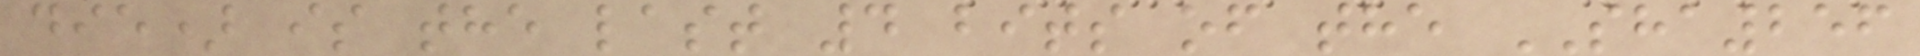die) is the last 4 bits of the SHA256
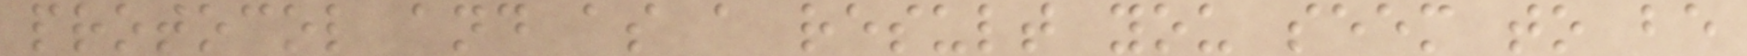protocol and as a result you seem to be
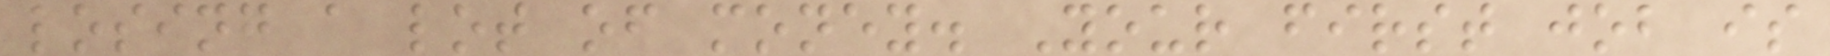losing a lot of money. Your first job is
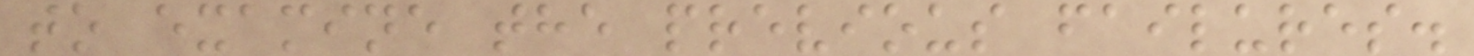to examine the previous failures.
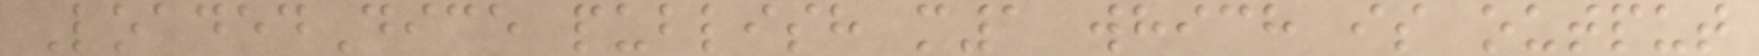LoadedDice publish m1 which is output
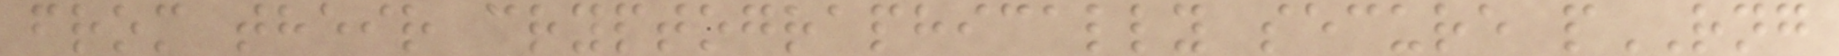from their cryptographically secure pRNG
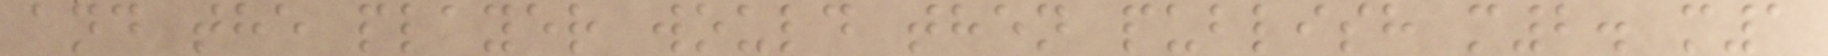and the player would then publish m2. m1
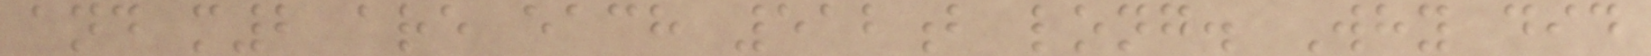and m2 are each 512b long. Why did
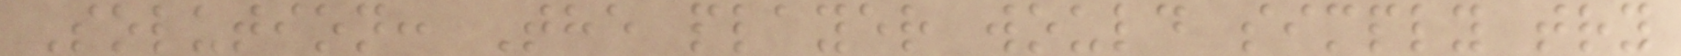Solution: The player would simply try
